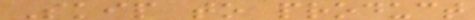Skip to product
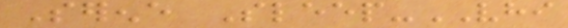Serene Sleep-VHI
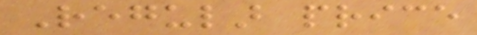Regular price
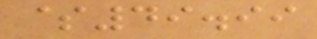$49.99
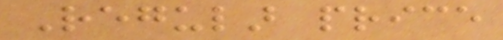Regular price
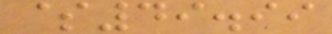$49.99
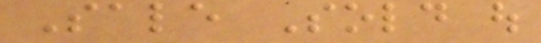Sale Sold out
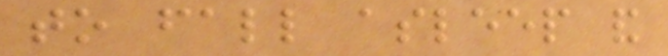to fall asleep and
